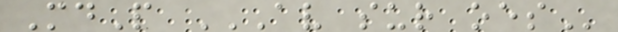MdP AV SUR OES
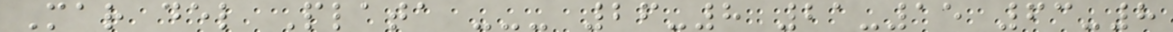Mar del Plata --- 26-8 21-15 63-8
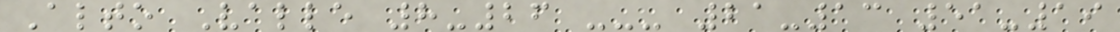Alto Valle 8-26 --- 21-13 51-19
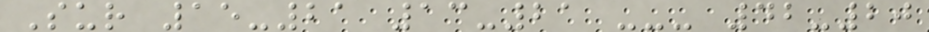Sur 15-21 13-21 --- 42-20
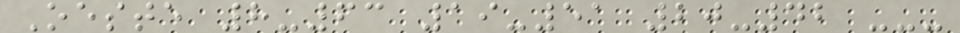Oeste 8-63 19-51 20-42 ---
